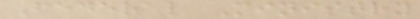Federal Ministry
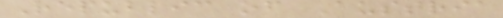Republic of Austria
